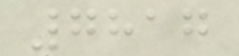7817
